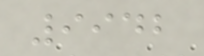9942
